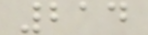214
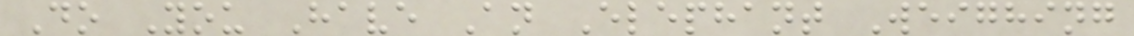Do You Have An Elephant Weighing
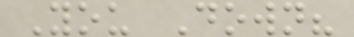You Down?
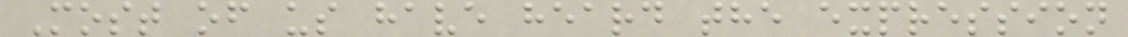Most of us have heard the expression
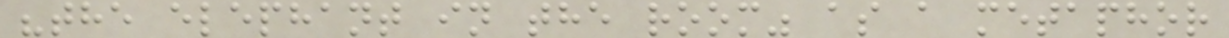"the elephant in the room" as a metaphor
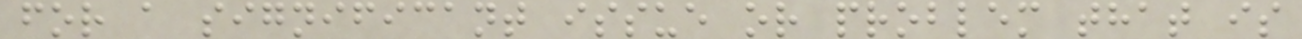for a significant issue or problem that is
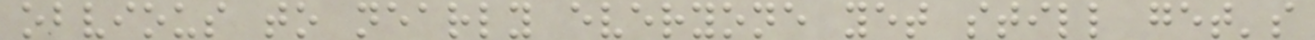obvious to nearly everyone yet still get's
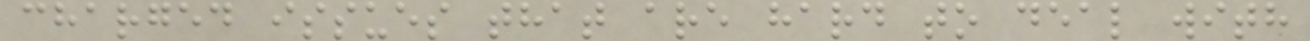charged issues that are hard to deal with
